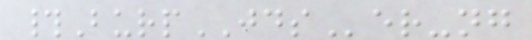#BurpJDSer-ng
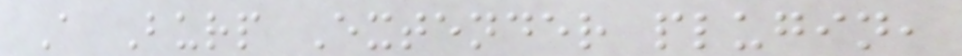A Burp Extender plugin,
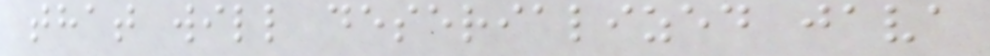that will deserialized java
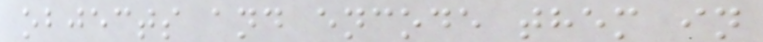objects and encode them in
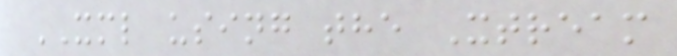XML using the Xtream
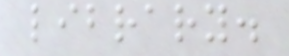library.
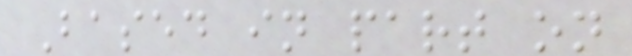Based in part on
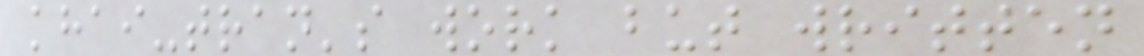khai-tran's work but written
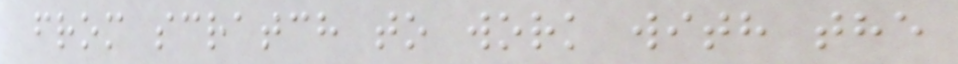from scratch to work with the
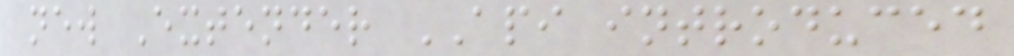new Extender API introduced
